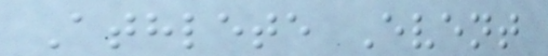Athlete Event
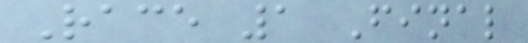Race 1 Final
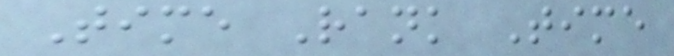Time Rank Time
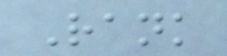Rank
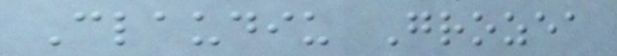Claudiu Grozea
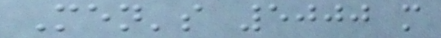Men's 5000 m
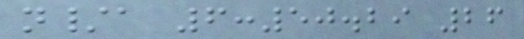n/a 6:50.29 26
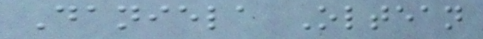Daniela Oltean
